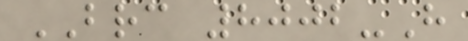BRC 8002-H
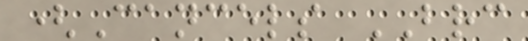(Cancels BRC
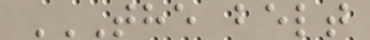THE BELT
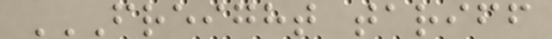FREIGHT TARIFF
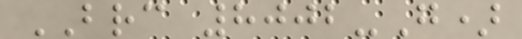BRC 8002-G)
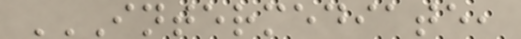INTERMEDIATE,
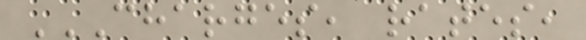CHARGES, RATES,
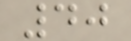40
